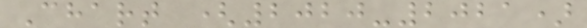Chart (2020-2021)
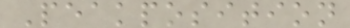Peakposition
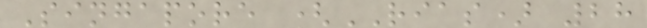Singapore (RIAS) 28
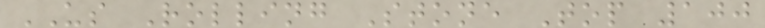US Rolling Stone Top 100
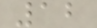12
